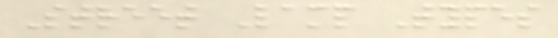Street Lamp Types
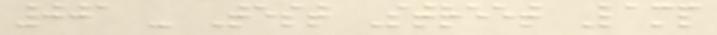001 - Test Street Lamp
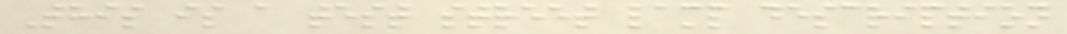This is a test street lamp description
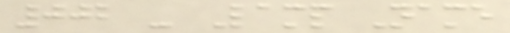002 - Lamp Name
